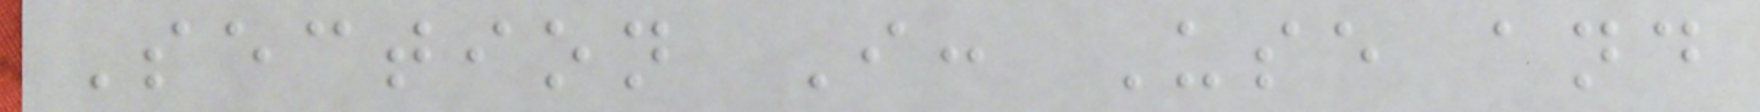Section I: Use and
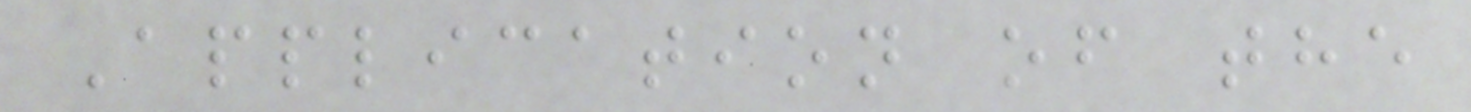Application of the
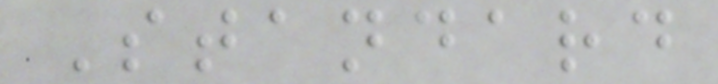Standard
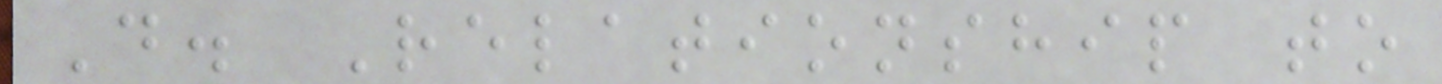D. Relationship to
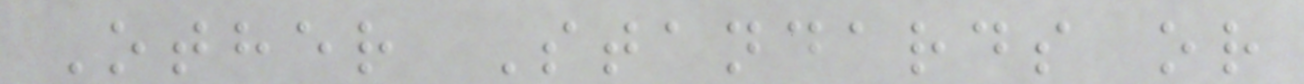Other Standards or
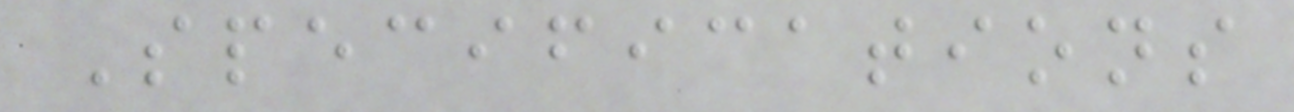Specifications
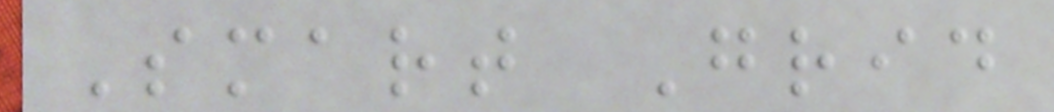Smart Grid
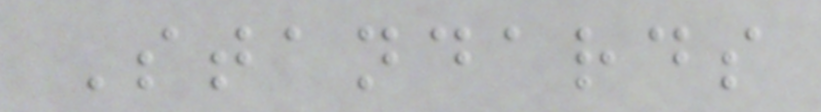Standards
